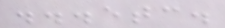...etc.
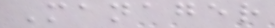Manager
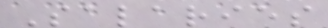Salaries
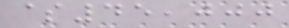$45,000
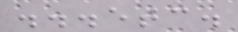...etc.
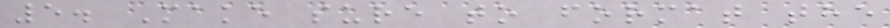5. Make sure to format the
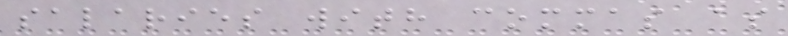salaries with commas as
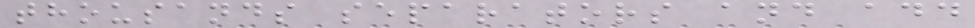thousands separators and add
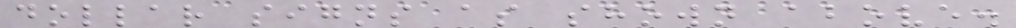dollar signs as shown above.
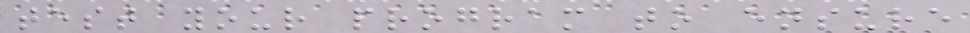test your program to ensure
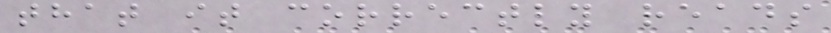that it correctly reads
